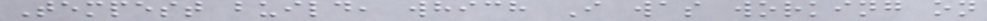Tempest build, which I was working on
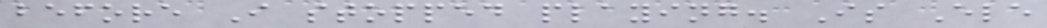before I stopped playing. Is Ele
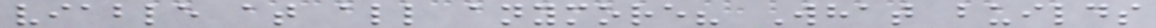viable at all anymore? What builds
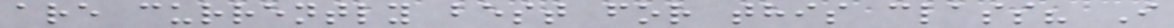are currently best for this class? I
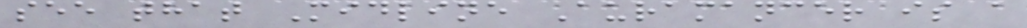see that Midline Auramancer is a
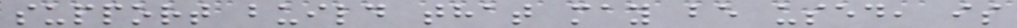support build that may be used, is
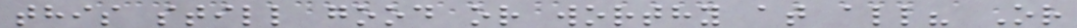this still good or worthy at all? Or
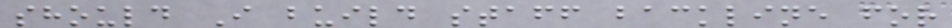should I build staff backline for
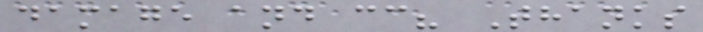damage and cc? Thanks
